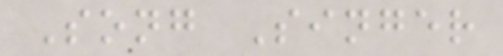Song Singer
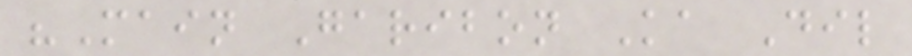"Main Garibon Ka Dil
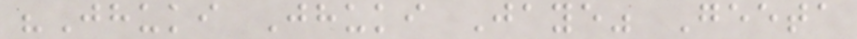"Jhuki Jhuki Jaye" Geeta
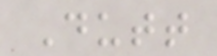Dutt
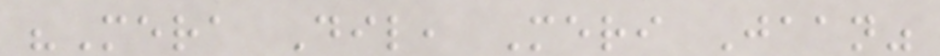"Mera Dil, Meri Jaan"
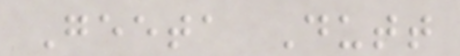Geeta Dutt
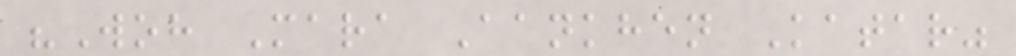"Woh Mara Aankhen Katar"
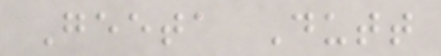Geeta Dutt
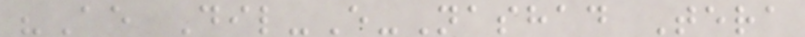"Ae Dil-E-Nashad Tera
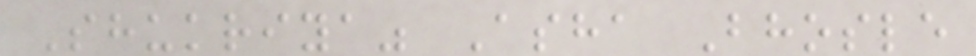Shukriya" Asha Bhosle
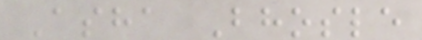Asha Bhosle
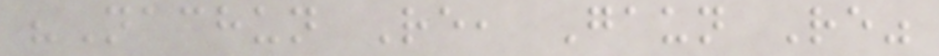"Nachun Re, Gaun Re"
